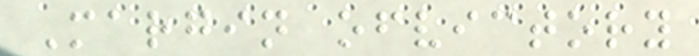Margin ofvictory
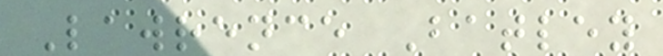Lawrence Batley
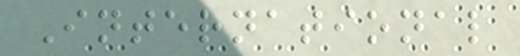International
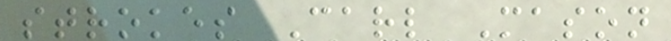strokes Carl Mason
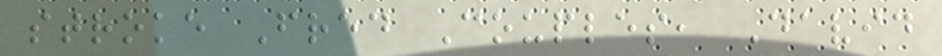stroke Fred Couples, David
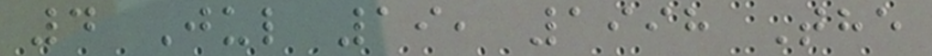4 Jul 19, 1998 The
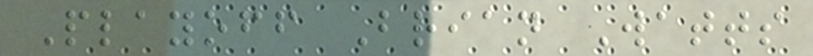Playoff Brian Watts
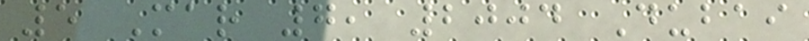5 Mar 7, 2004 Dubai
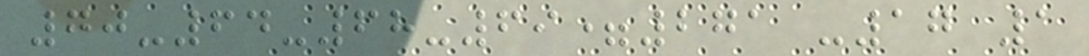70-64-68-69=271 -17 1
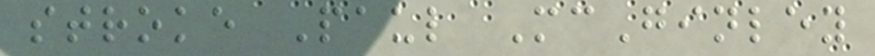stroke Paul McGinley
